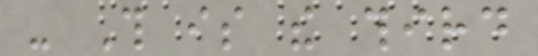- This is the third
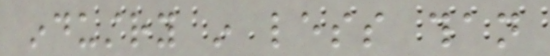industry in less than
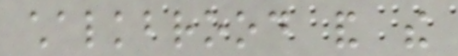chalkbrood and the
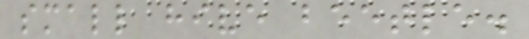small hive beetle.
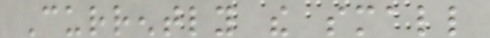Currently the small
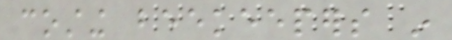costing beekeepers in
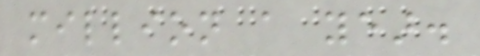million a year.
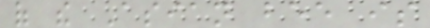of the Asian bee is
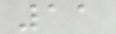11
